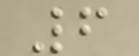6
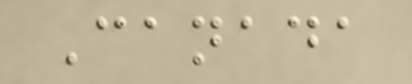Canada
